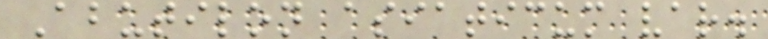Abutilon asiaticum var.
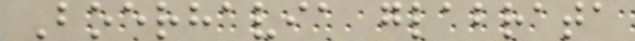Boerhavia glabrata
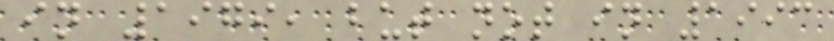in 1979, but not in 1993
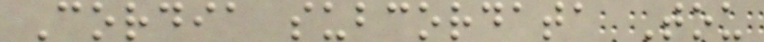Cordia subcordata Tou
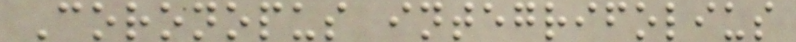Coronopus integrifolius
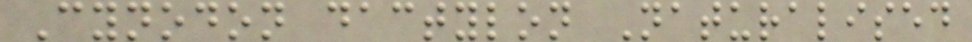Cynodon dactylon Naturalised
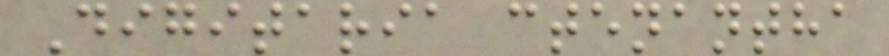Digitaria ctenantha
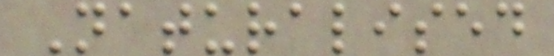Naturalised
